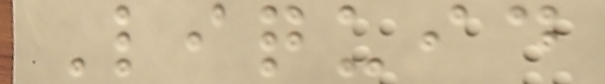Liquid
